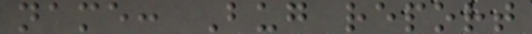name: Bug report
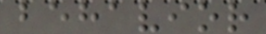behavior
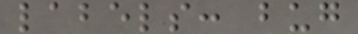labels: bug
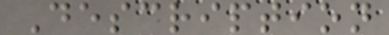Description
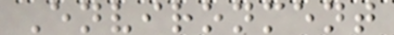Environment
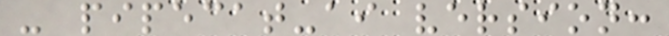- pipecat-ai version:
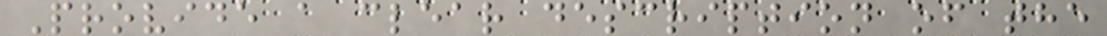Provide a clear description of the
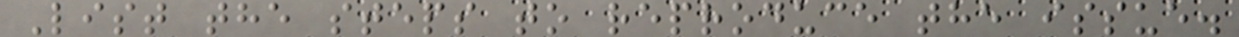List the steps to reproduce the issue.
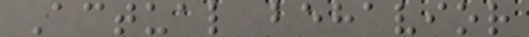Actual behavior
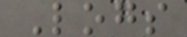Logs
